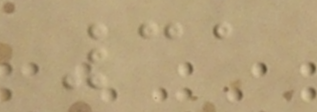31
